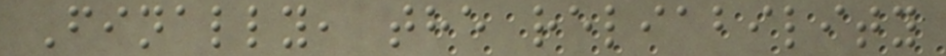Finally, the reliability
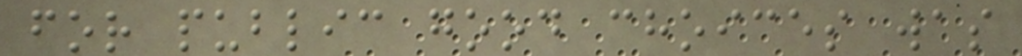for public good choices was
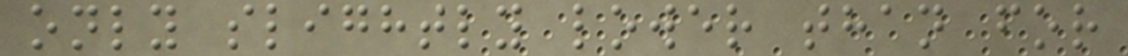only slightly lower than for
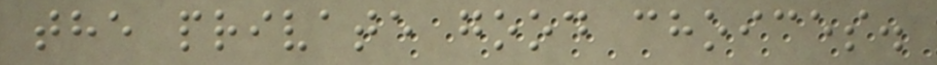the private good choices.
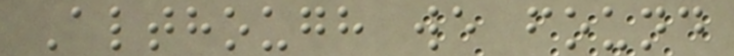Although we found
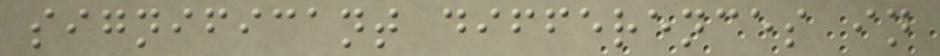significant differences in
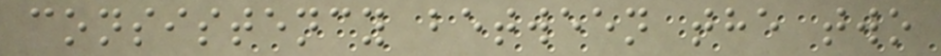consistency between the two
